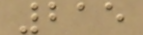215
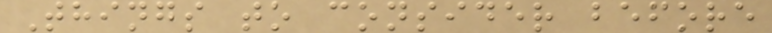Things to consider before
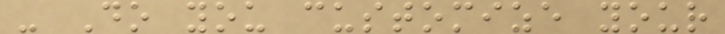- Do you customize your
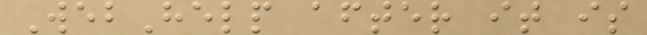WebHelp after it is
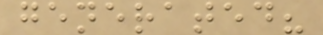generated?
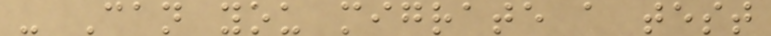- Can you migrate a test
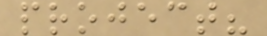project?
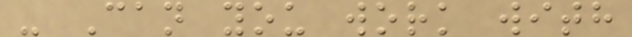- Can you work with
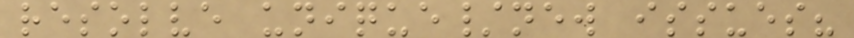resolve unique/new issues?
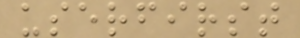userfirst
